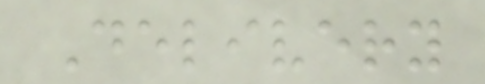Delivery
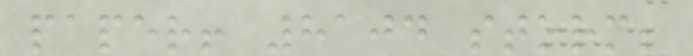paper! 8104 storm;
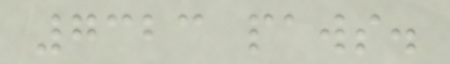7323 paws.
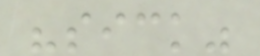"sick"
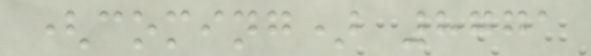(coming) 8771
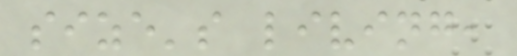size's living,
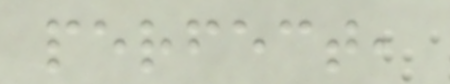perfect,
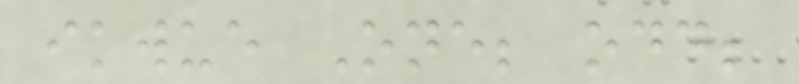ikwue One; odd;
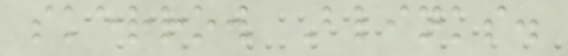skerrow Blinks.
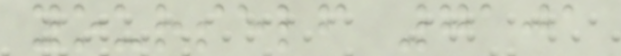yourself 7101
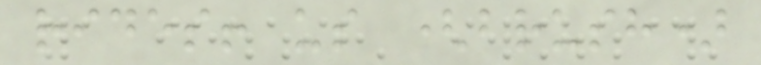rides! us (brush)
